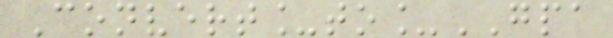Convert_to_GPA
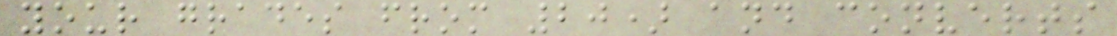your grades from 20) and converts
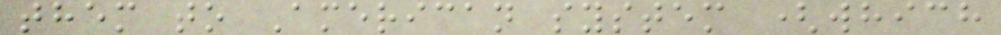them to American system (which
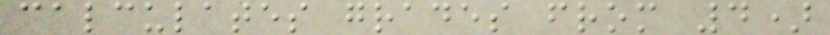calculates grades from 4)
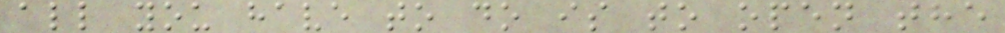all you have to do is to open the
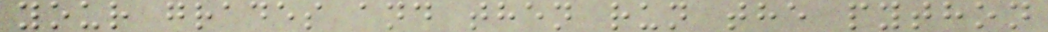your grades and then run the python
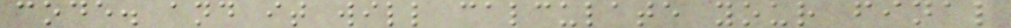code. and it will calculate your final
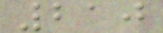210
